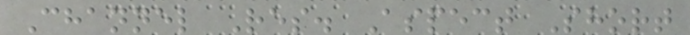Channel Res. Aspect Short
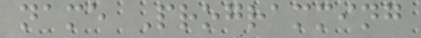name Programming
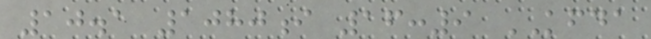10.1 1080i 16:9 KFDA
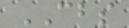CBS
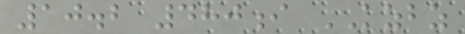10.2 480i KZBZ
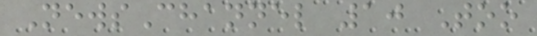NewsChannel 10 Too
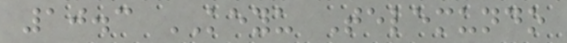10.3 KEYU Telemundo
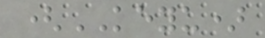(KEYU)
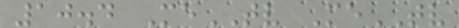10.4 MeTV MeTV
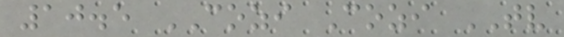10.5 COZI Cozi TV
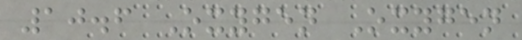10.6 Oxygen Oxygen
